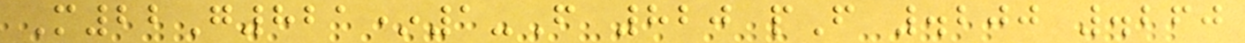M22G821*1-F 820 pF .200 .260
